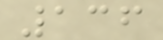136
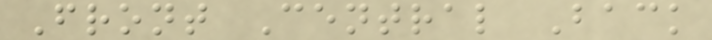Front Central Back
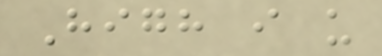High i u
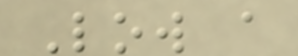Low a
